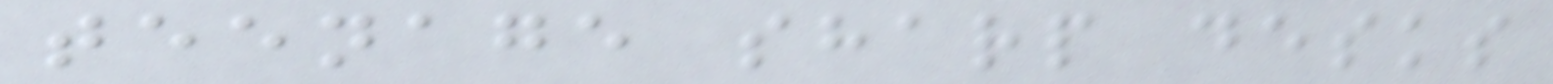teenage sharp desks
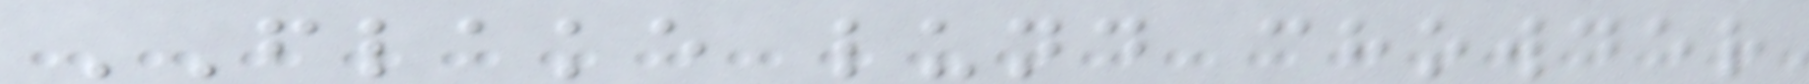FLAKE lund chowder
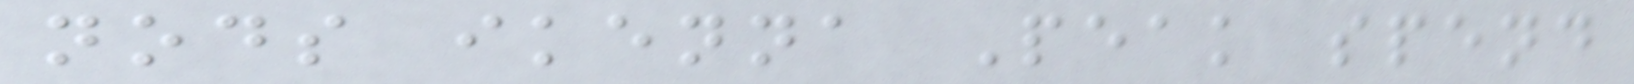nods ikenna Peak spend
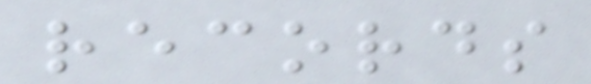records
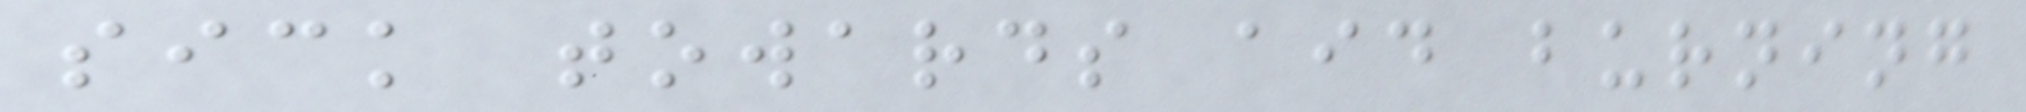sick towards aid burning
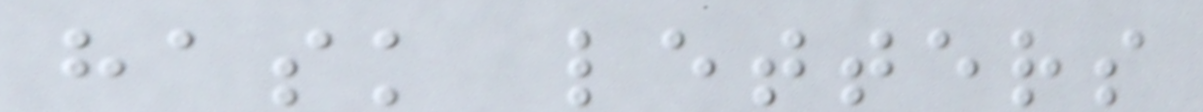hask letters
